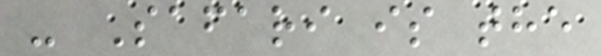- Safari is the
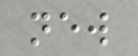new
